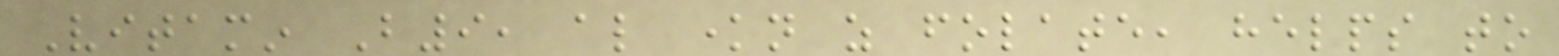Vitamin B9, also known as folate, helps to
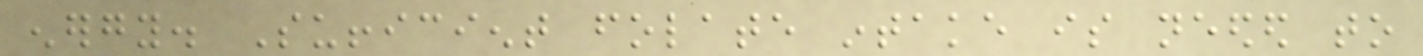energy. Sufficient folate intake is needed to
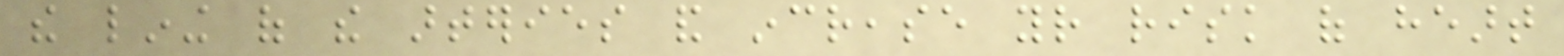the lining of the arteries and increase your risk of heart
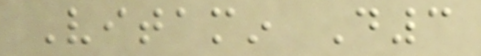Vitamin D3
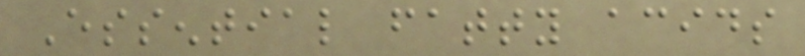Essential fatty acids
